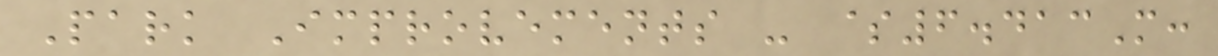Park Improvements - $6.413M:
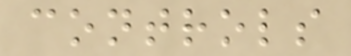controls
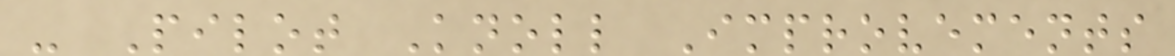- Pilot Knoll Improvements
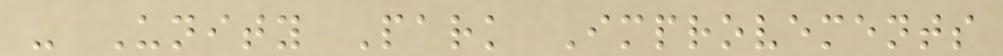- Unity Park Improvements
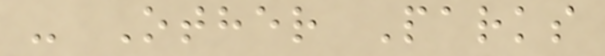- Other Parks
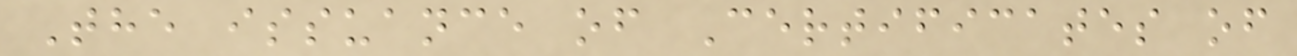The issuance of Certificates of
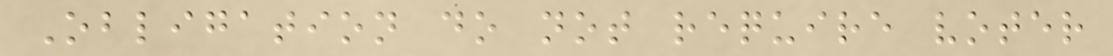Obligation do not require voter
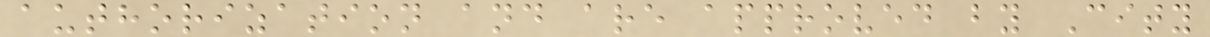authorization and are approved by City
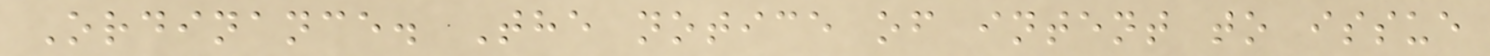Ordinance. The notice of intent to issue
